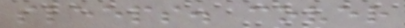sleeps. cover
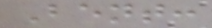Bent:
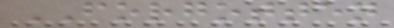FORGOTTEN
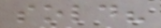sold?
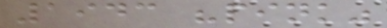1943 "pink"
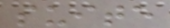suite
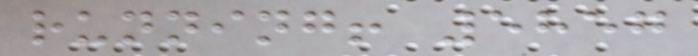running! 5857
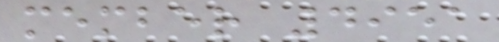member 4951
